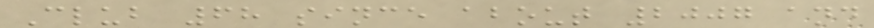Club 68 since about 2007 and
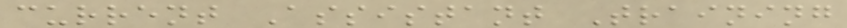current Assistant Training
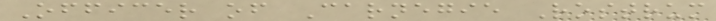Officer of Carnegie Rostrum
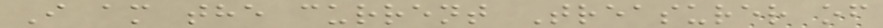I am the current Treasurer of
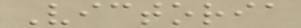Victoria
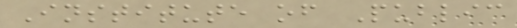Institute of Public
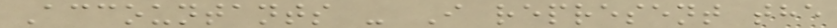Accountants - I represent the
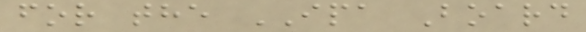for the IPA Board
